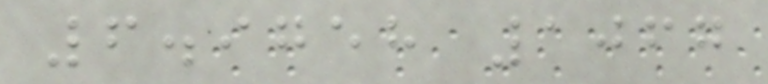6.9758 1067
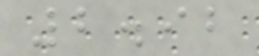2.92
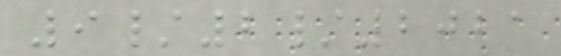9/2/2021
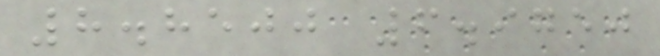8.8500 6.9750
